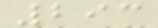293
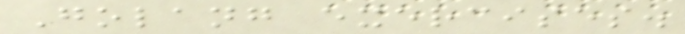Golang exercises.
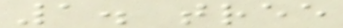1. tree
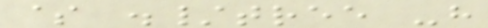$ ./tree -h
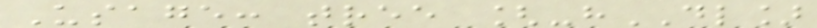Usage: tree [-hDL]
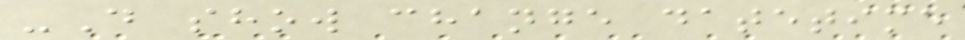-D show change datetime
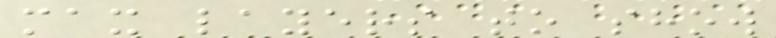max layers to show
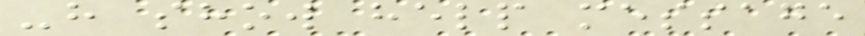-h show help message
